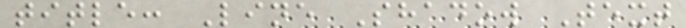title: Line Shadow Text
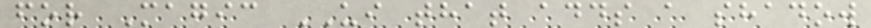for Magic UI that adds a shadow
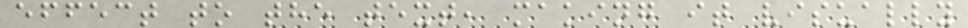effect to the text, making it visually
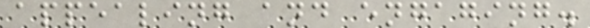appealing and engaging.
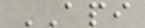API
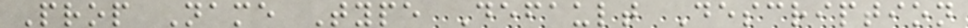Prop Name Type Default Description
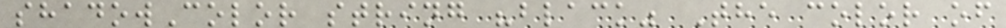shadowColor string "black" The color of
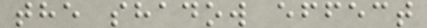the shadow effect
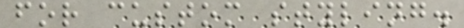for custom styling.
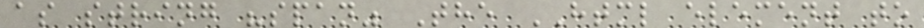as string "span" The HTML element to
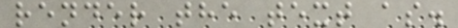render the text as.
